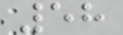58
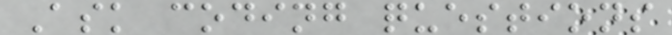Ask coding questions
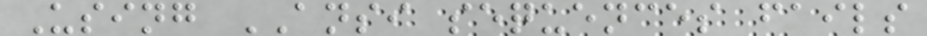Using ANSI sequences fails
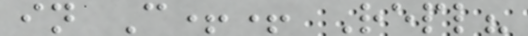in C++ Repl?
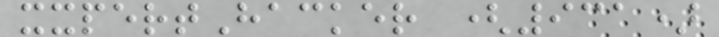xxpertHacker (931)
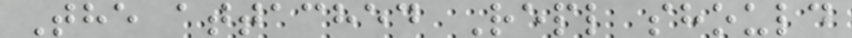The attached Repl should
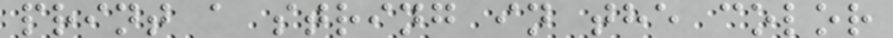print a string in the color
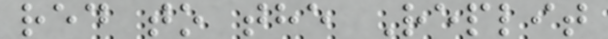red to the Replit
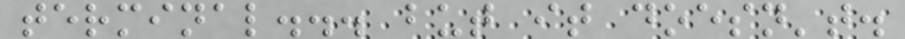terminal... but it doesn't.
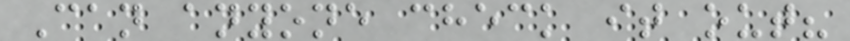Can anyone check it out?
